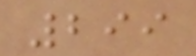299
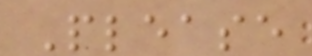Please
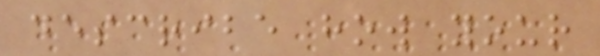describe how your
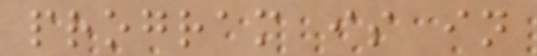program is in
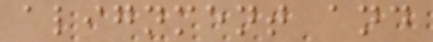alignment and
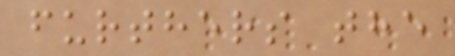furthers the
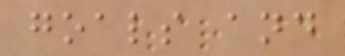goals and
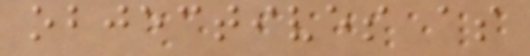objectives as
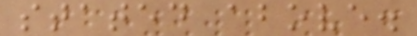stated above.
